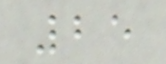25
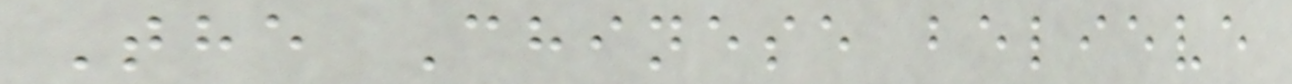The Chinese believe
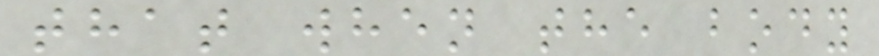that when the body
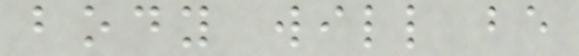body will be
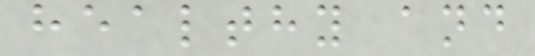healthy and
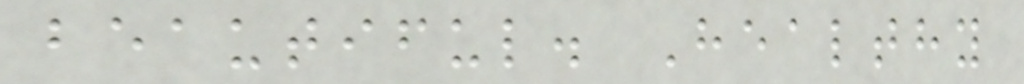beautiful. Healthy
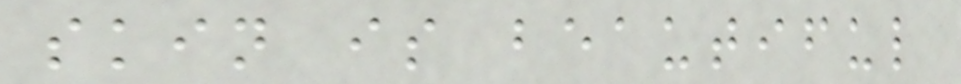skin is beautiful
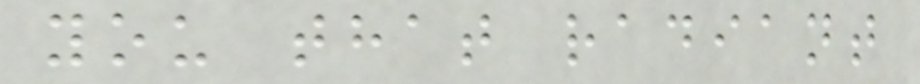you that radiant
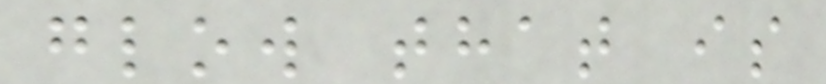glow that is
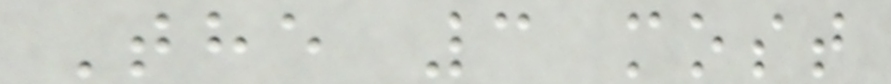The 3 most
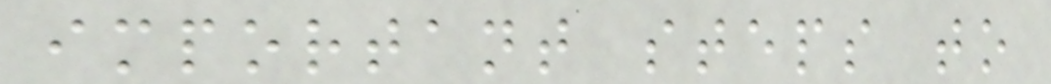important steps to
